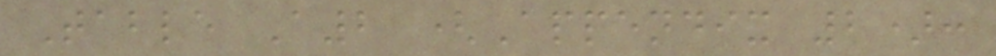Table A2 (Appendix 2):
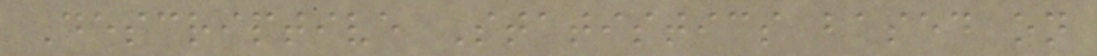Descriptive Statistics based on
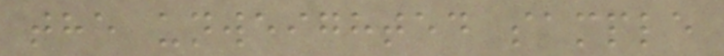the unweighted sample
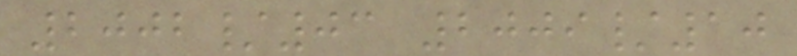2002/03 2009/10
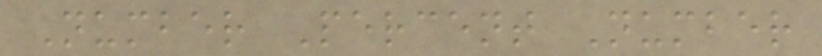Number Percent Number
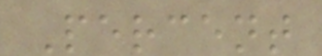Percent
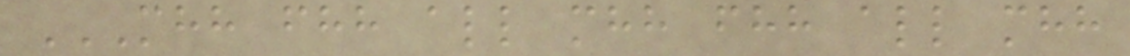MHH FHH ALL MHH FHH ALL MHH
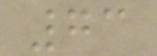73
